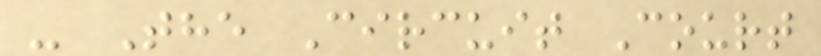- The Circuit Court
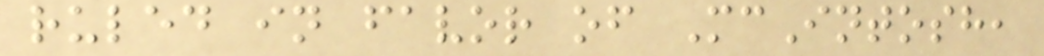ruled in favor of McIntosh,
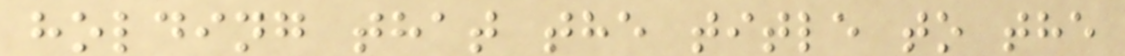holding that the title to the
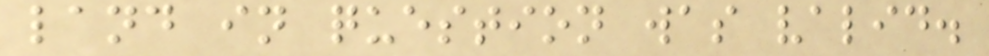land in question was valid.
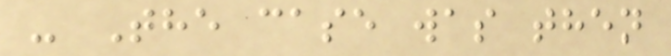- The case was then
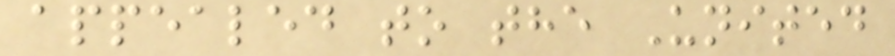appealed to the United
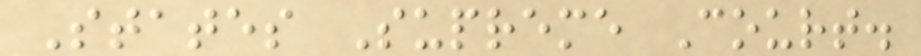States Supreme Court.
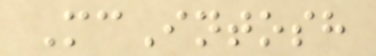McIntosh
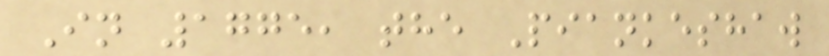In 1775, the Piankeshaw
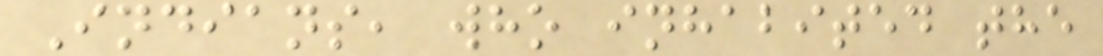Indians, who inhabited the
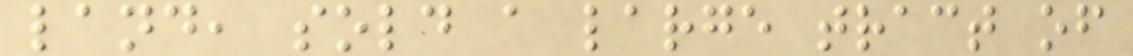land, sold a large tract of
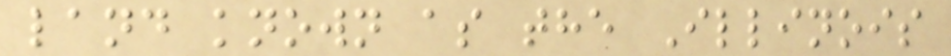land known as the Illinois
